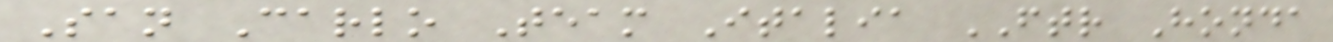San Carlo Team Italia FTR Honda
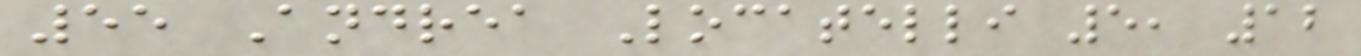55 Andrea Locatelli 5, 12
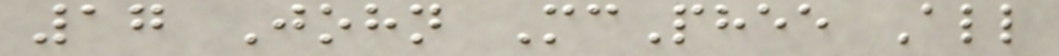17 John McPhee All
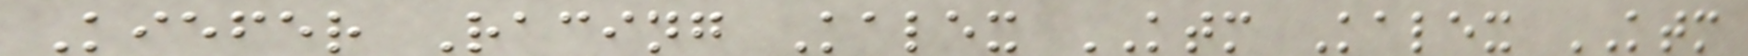Kiefer Racing Kalex KTM Kalex KTM
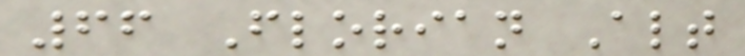66 Florian Alt
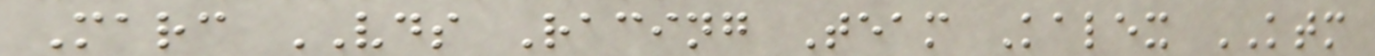Marc VDS Racing Team Kalex KTM
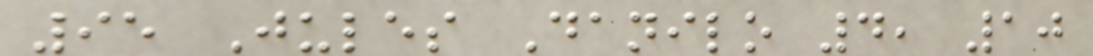95 Jules Danilo 4, 10
